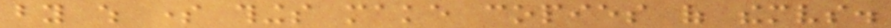by which some things make copies of themselves.
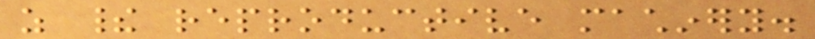as their reproductive machinery.
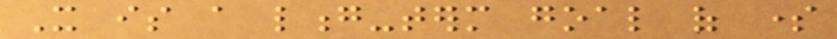It is a long-term goal of some
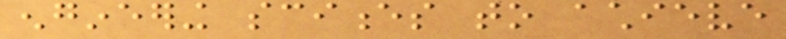engineering sciences to achieve
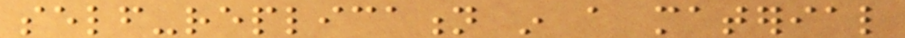self-replication in a material
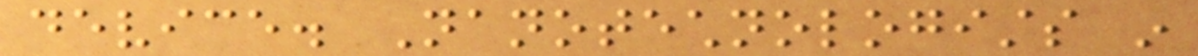device. Nanotechnologists in
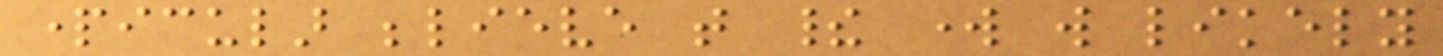particular believe that their work will likely
